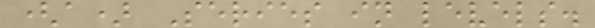(a) Series in levels.
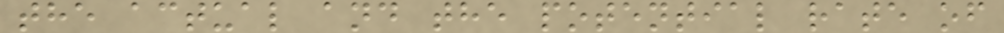the actual and the potential rate of
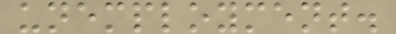unemployment.
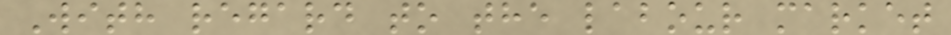With regard to the labour market
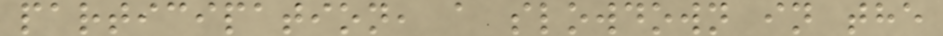participation, a slowdown in the
